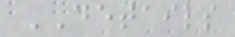DETAILS
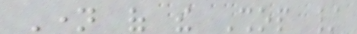Name of the Shop /
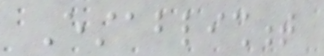Establishment
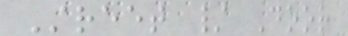Street / Door
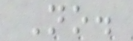No.
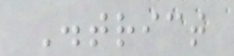District
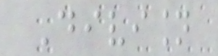Division
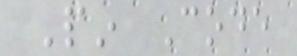Pin Code
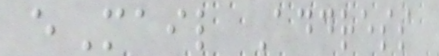eMail Address
